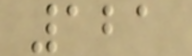121
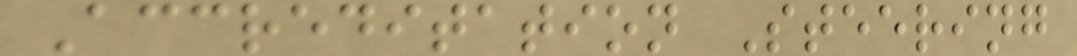Accreditation Steering
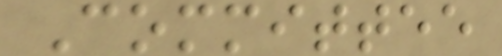Committee
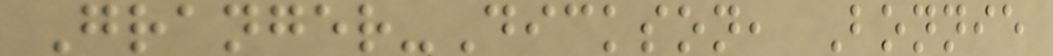Granger-Dickson, Bonnie
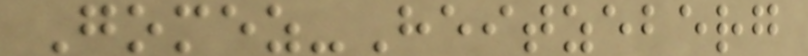Gomez-Heitzeberg
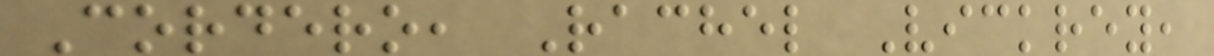Cordero, Rachel Vickrey,
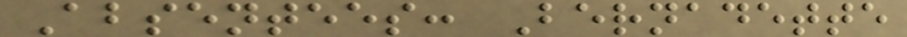Absentees: Bernadette
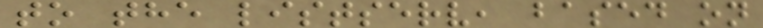to the listserv, based on
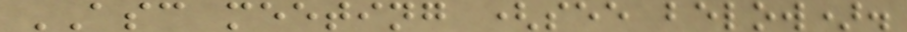ASC meeting (see below).
